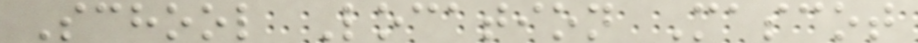School Location Mascot
